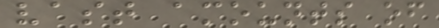vast amounts of
